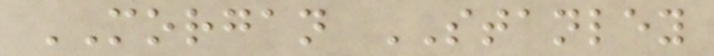MORGAN STANLEY
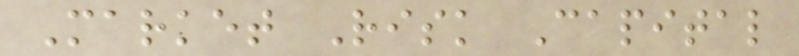Market Risk Capital
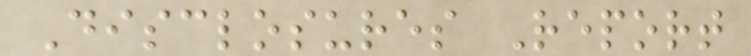Disclosures Report
